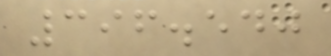396.540
